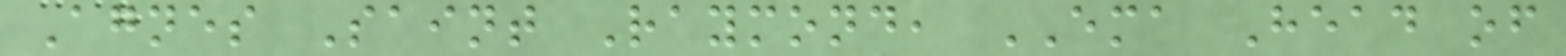Agnes Saint Raymond, EMA Head of
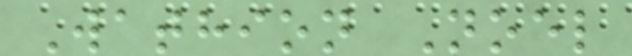Wathion Noel
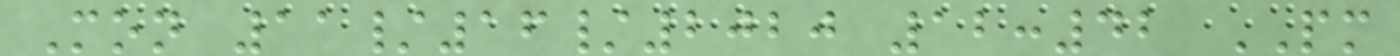Mon 11/16/2020 12:42 PM
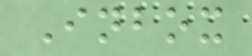Inbox
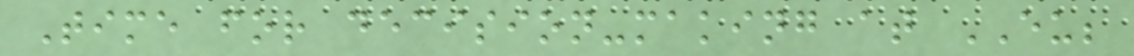Time for decision-making at EU;
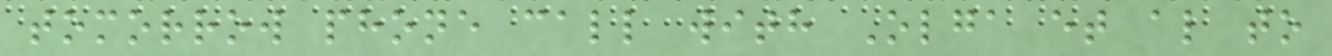tomorrow phone call with Olga et al to
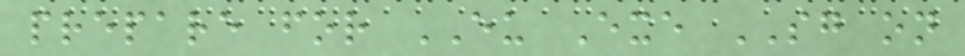prepare for EU Exe SG on
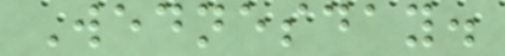Wednesday.
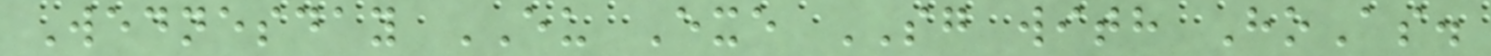Wednesday EU Exe SG with HoAs.
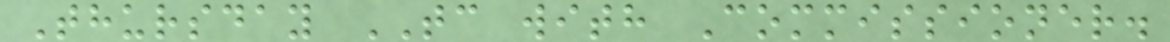Thursday TC with Commissioner.
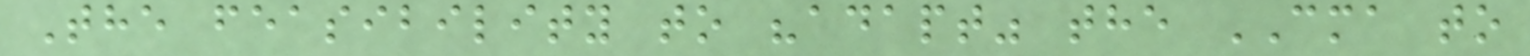The feasibility to "adapt" the CMA to
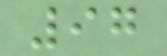97
